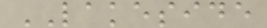LAKESIDE
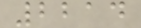2214
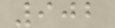902
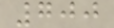700
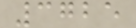3725
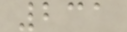231
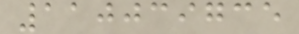110039735
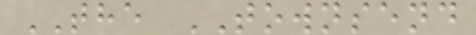THE TOWNSEND
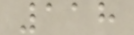118
